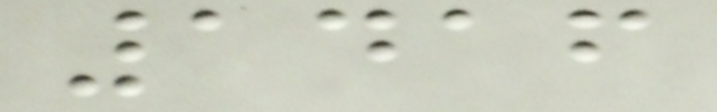1416
